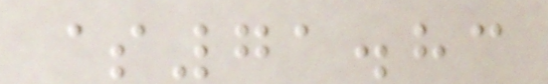$71.83
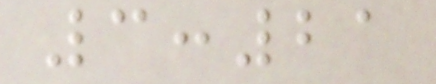3:21
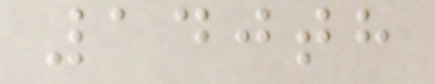140th
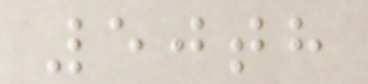50th
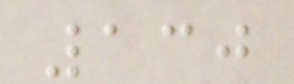130
